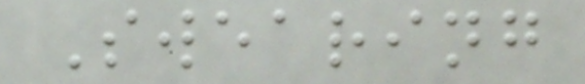Swearing
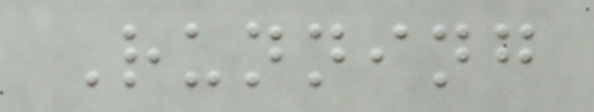Running
